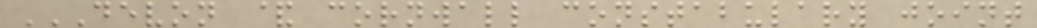DEVON & CORNWALL CONSTABULARY JOINT
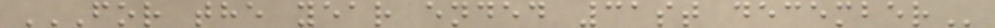FOR THE YEAR ENDED 31ST DECEMBER
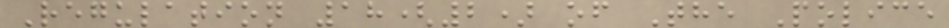Regulation 18(2) of The Police
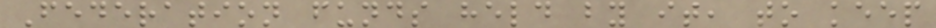Federation funds held by it, to keep
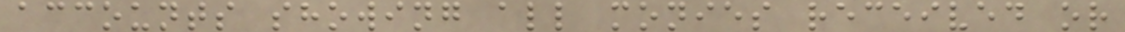accounts showing all monies received or
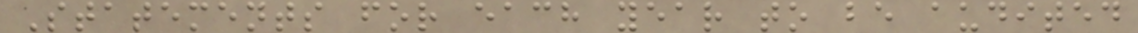Statements for each year to be audited
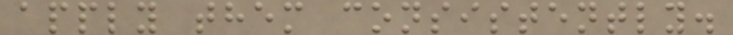apply them consistently.
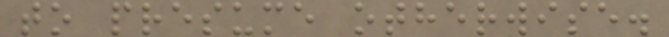to presume otherwise.
